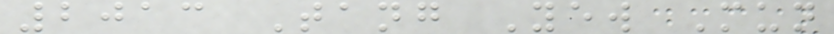2013 Tang Yew Mun
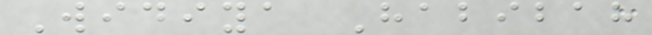Widiya Habibah
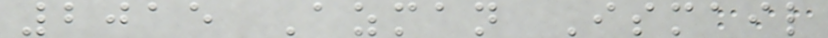2015 Azman Ismail
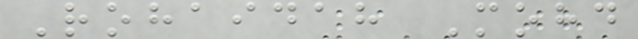Rohaidah Mohd
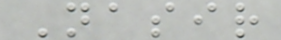Nasir
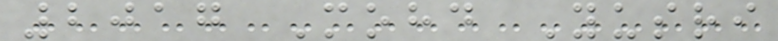2017 Mohd Yusri
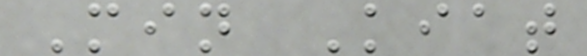Min Kiat
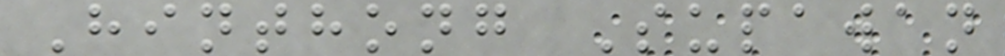Hinthong Supawan
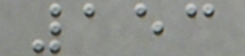153
